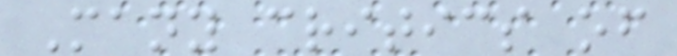Many critics of
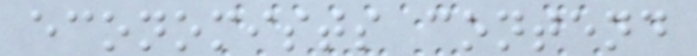economists contend
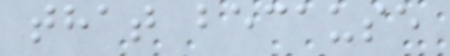that because
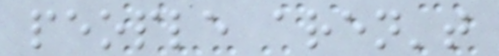people aren't
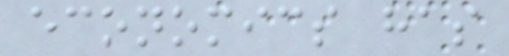economics has
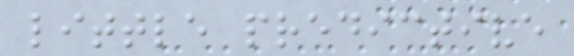little predictive
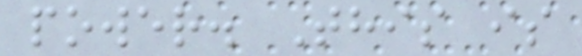power. This is
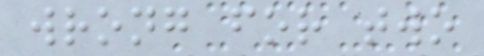wrong for two
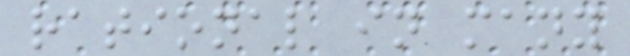rational in many
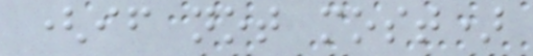(if not most)
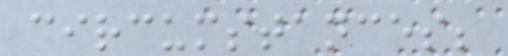circumstances;
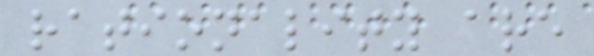rationality are
